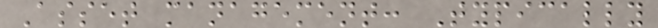Asset management: Typically
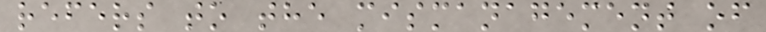refers to the mismanagement of
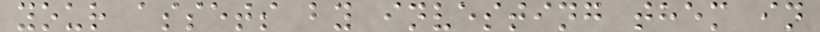your assets by investing them in
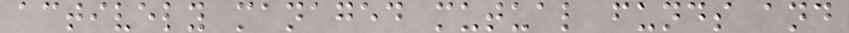actively managed mutual funds and
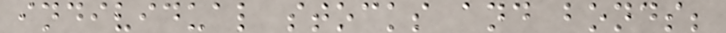individual stocks and bonds;
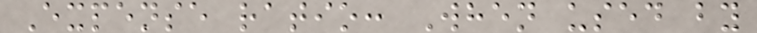Expense ratio: When used by
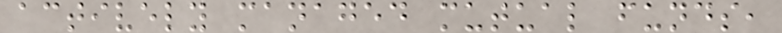actively managed mutual funds,
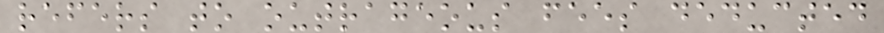refers to outrageous fees deducted
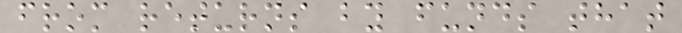from returns by funds that
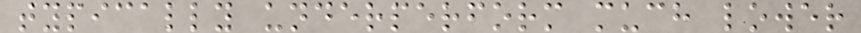typically underperform much lower
